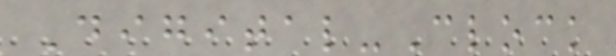Digital-Clock
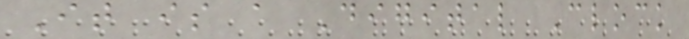It is a Digital Clock
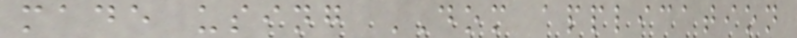made using DOM application
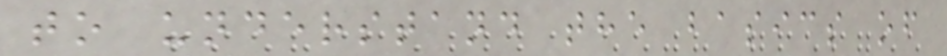to understand the basics of
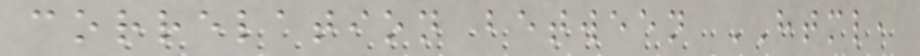correlation between HTML,
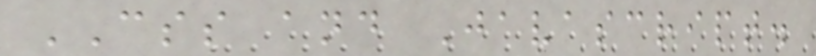CSS and Javascript.
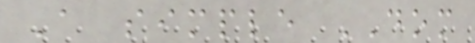A simple DOM
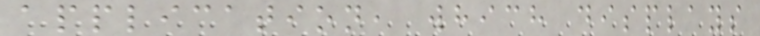application, which displays
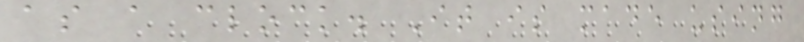as a clock. It is made using
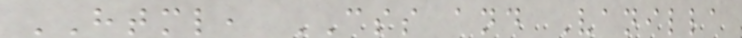HTML, CSS and Vanilla
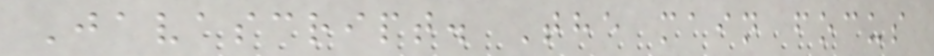Javascript. The main focus
